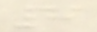49
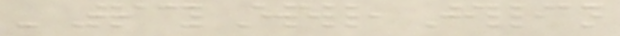- Tracy Ewell, Jillian
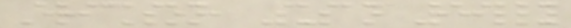Erickson, Susan Reilly
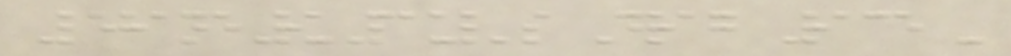LehaneRuPaul's Drag Race -
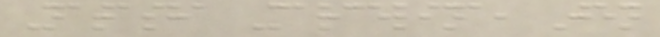Natasha Marcelina, Jen
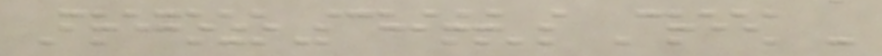FregozoSchitt's Creek -
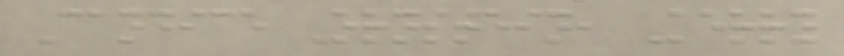Candice Ornstein, Kerry
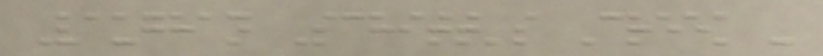Vaughan Schitt's Creek -
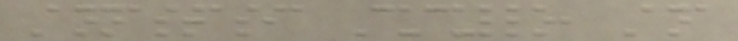Annastasia Cucullo, Ana
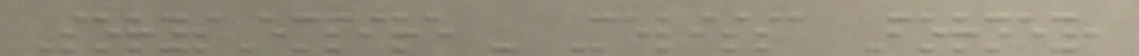SorysEmpire - Melissa Forney,
